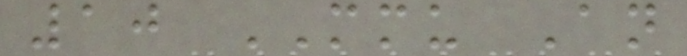10 MMU An
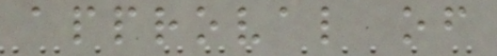approval of
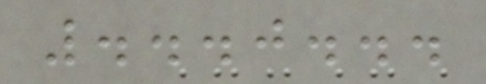...0...
